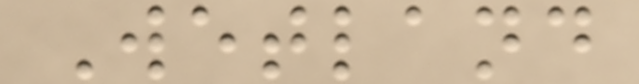Wetland
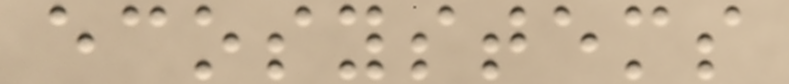ecosystems
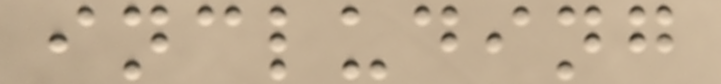including
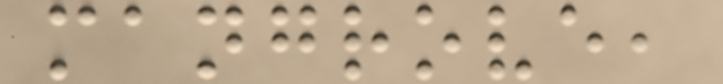mangrove,
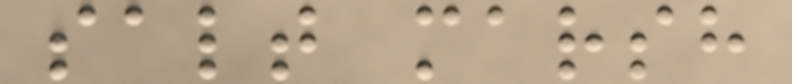salt marsh
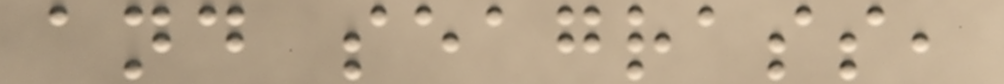and seagrass,
